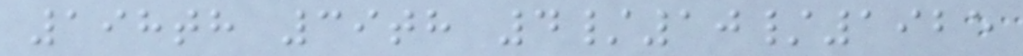198th 39th 4/10/1925
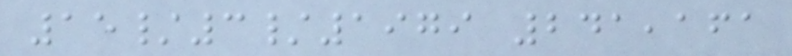15/3/1979 241,161
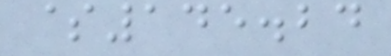$145.24
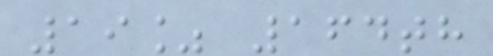19% 164th
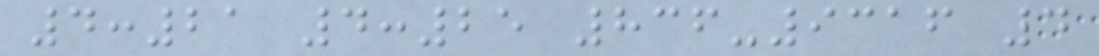4:21 4:25 836-9316 4
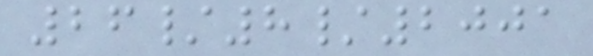26/8/2001
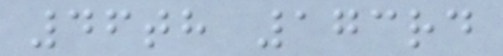46th 173rd
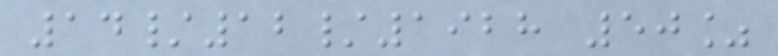14/12/1928 50%
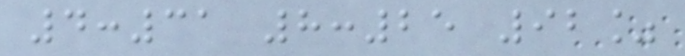4:31 8:25 92%
